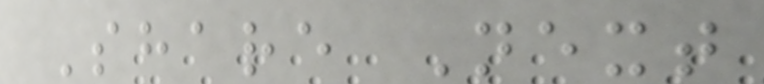Share Next
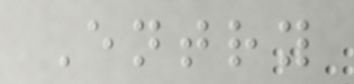Entry
